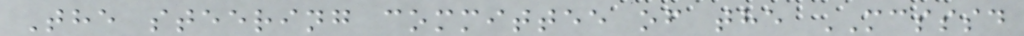The steering committee of the MCSSSD
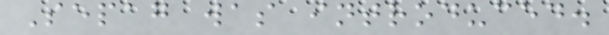Sepag was introduced.
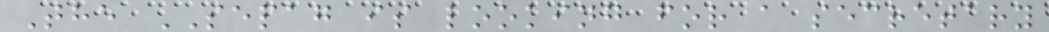The SEPAG is looking for a secretary
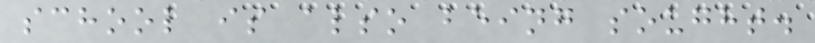school is also being sought.
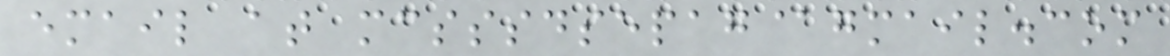email at mcsssdsepag@gmail.com
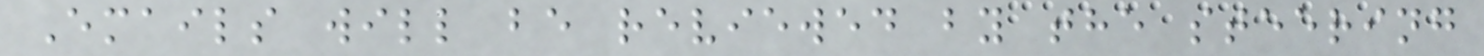Emails will be reviewed by the steering
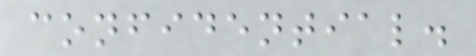confidential.
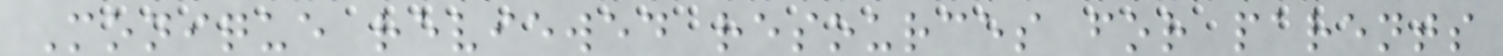Monique reviewed resources for parents
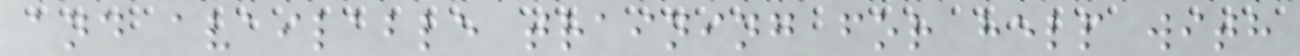and available training for help with
